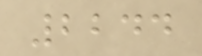2244
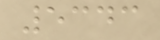5343
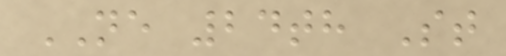NE 24th St
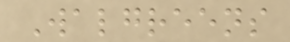Walgreens
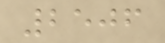2506
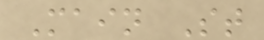Main St
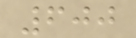600
